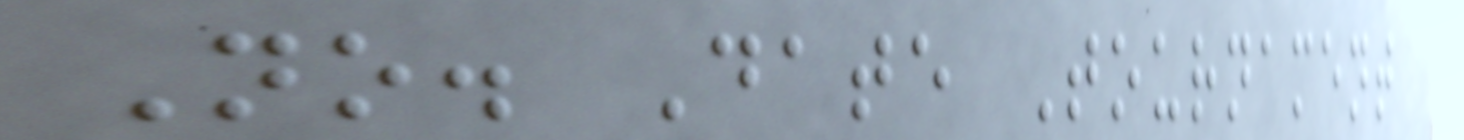No. Date Tournament
